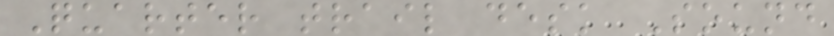Quarter trail desk Sound
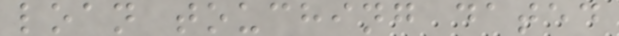loan touching dated
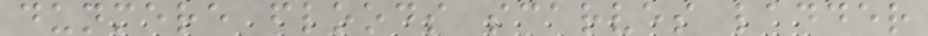dunmere floods scarves ladder
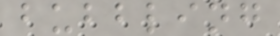bubbling
